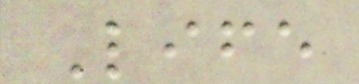Life
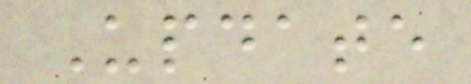Update
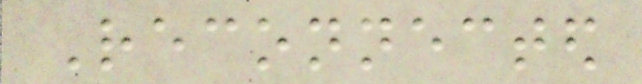Reconnected
